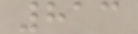813
